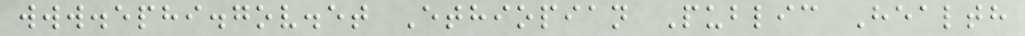www.ephi.gov.et Ethiopian Public Health
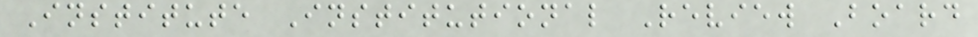Institute Institutional Review Board
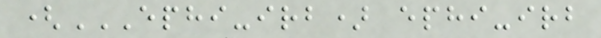(EPHI-IRB) EPHI-IRB
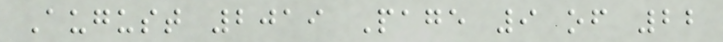August 2019 Page 9 of 22
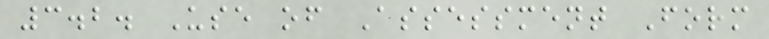3.2. Use of Assessment Form
